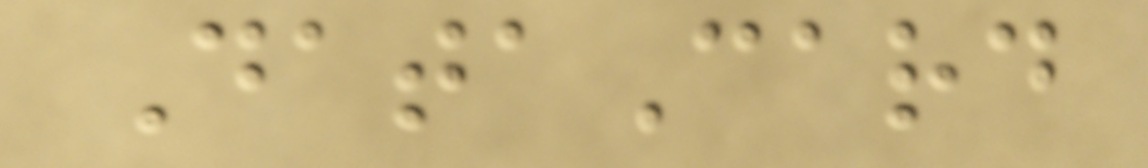DataCard
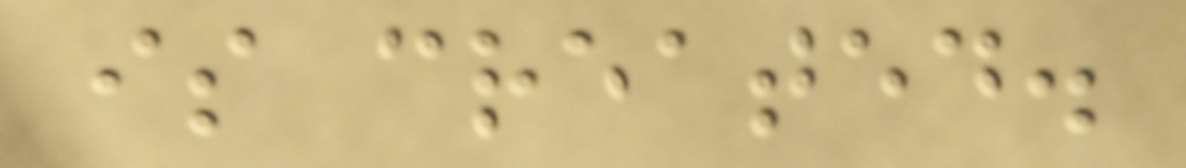is created.
